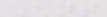Chart
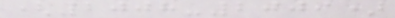(2008-2009)
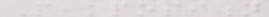Peakposition
